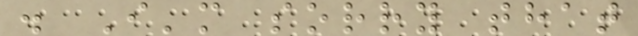. I'm sorry that
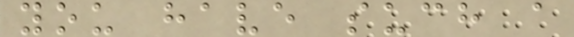you have such a
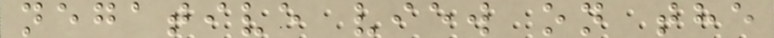negative view on the
